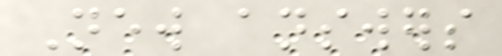New answers
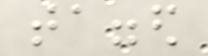tagged
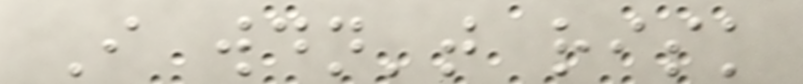I wouldn't risk
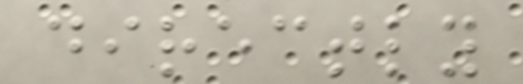directly
